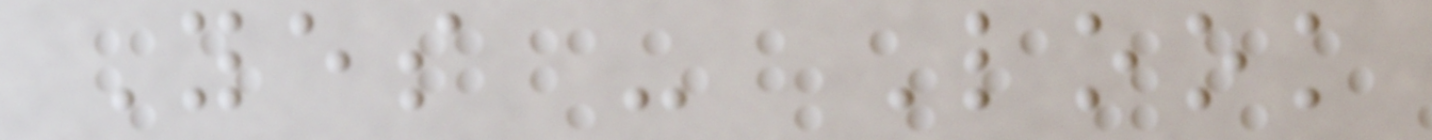Yes - Look
